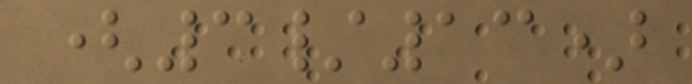(3/13)
